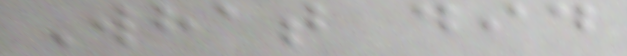What did
